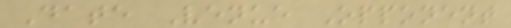Date Venue Opponent
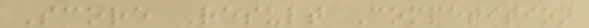Score Result Competition
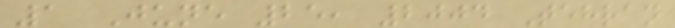1 June 25, 2004 Tehran
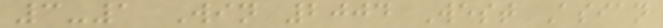3-1 Win 2004 West Asian
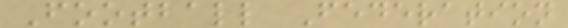Football Federation
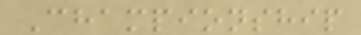Championship
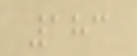183
